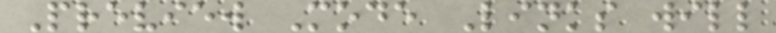Preview Mode Links will
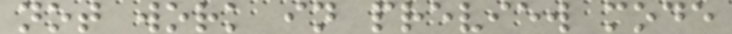not work in preview mode
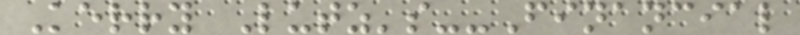Kerry Lutz's--Financial
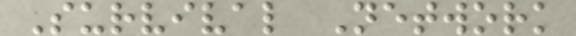Survival Network
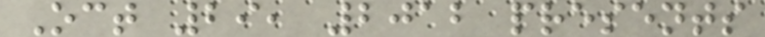Oct 29, 2012 presents
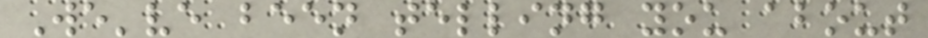We've been telling you about
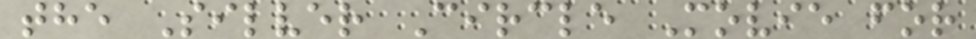the Silver Circle Movie for
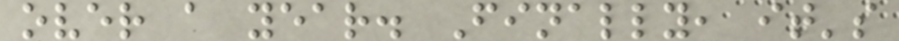over a year. Finally, it's
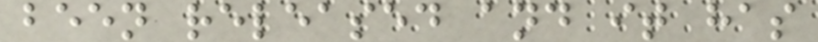been released and it has
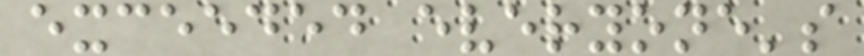exceeded everyone's
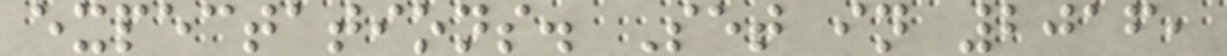expectations. Set in 2016,
